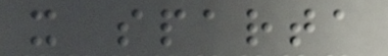x sparta
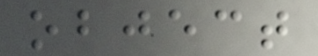object
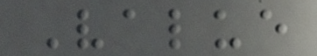Value
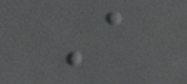A
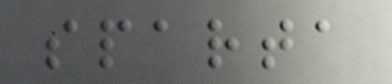sparta
